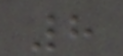8
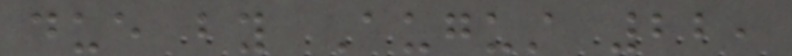due by August 22,
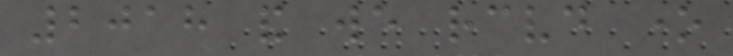2018 and we received one
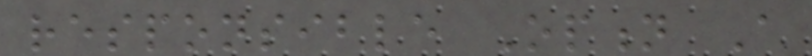responsible Option A
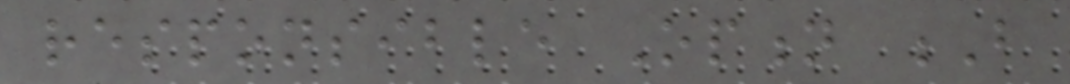responsible Option B
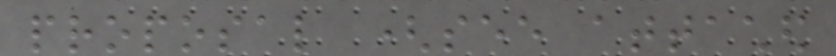proposal (see attached
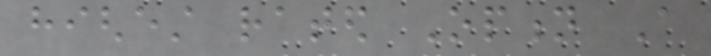highest rated Option A
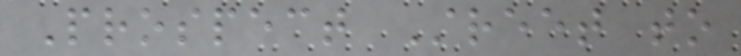Prospect Street to
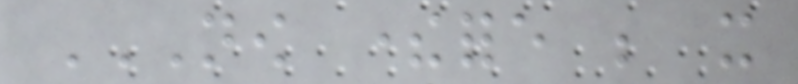NOW THEREFORE BE IT
